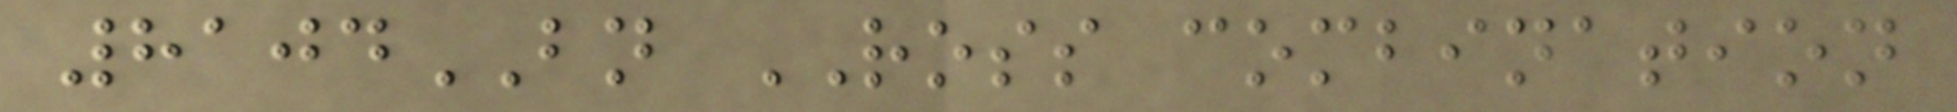8104BN ROSS combination
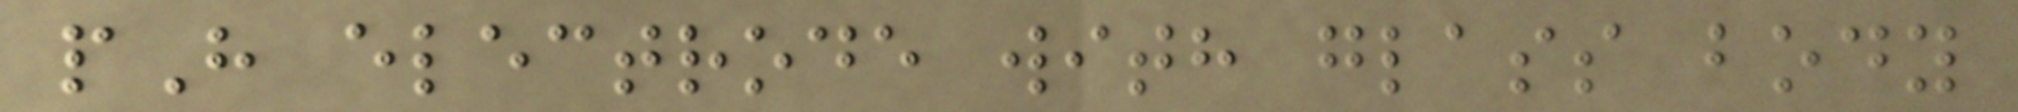pH electrode with glass body
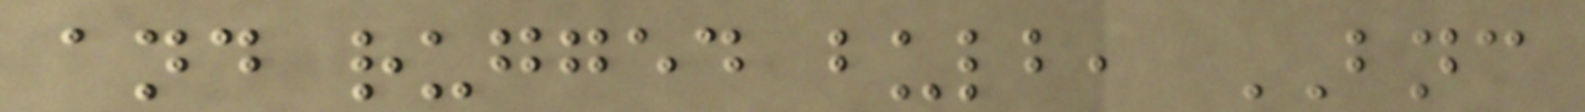and rugged bulb, BNC
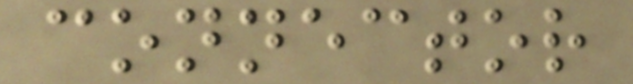connector
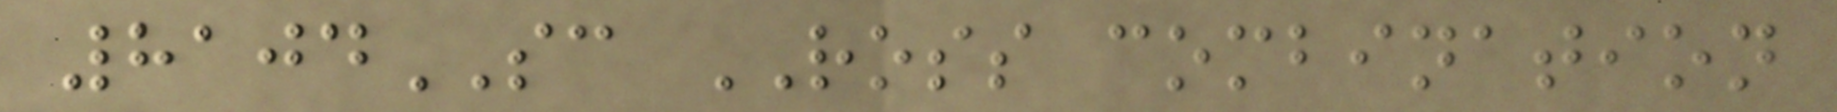8104SC ROSS combination
